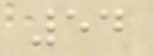54
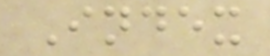Index
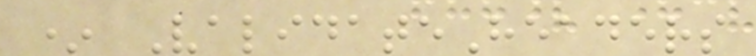* ValidateHeaders
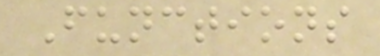Functions
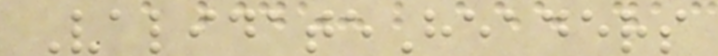ValidateHeaders
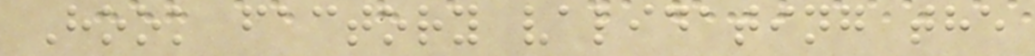Hook factory validating the
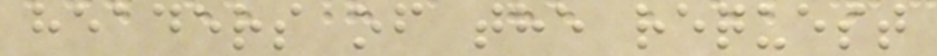headers of the request
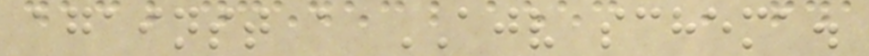against a AJV schema.
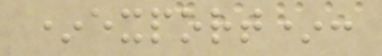*export*:
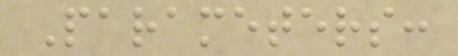Parameters:
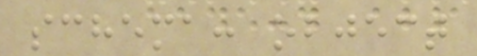schema: object
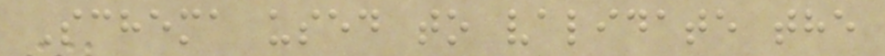Schema used to validate the
